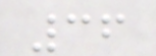36
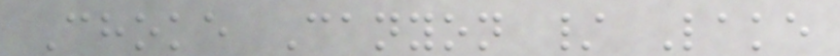Choke Canyon / Lake
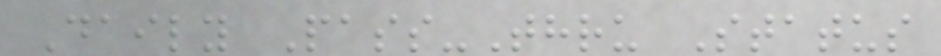Daily Pass-Thru Status
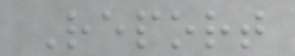Report
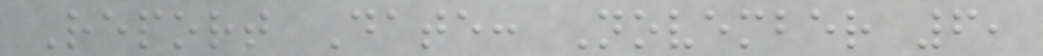Report Date: November 6,
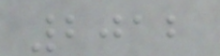2012
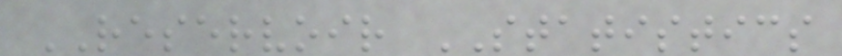RESERVOIR STATISTICS
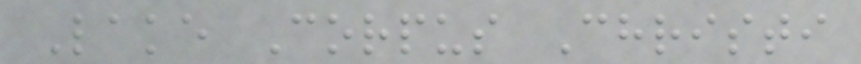Lake Corpus Christi
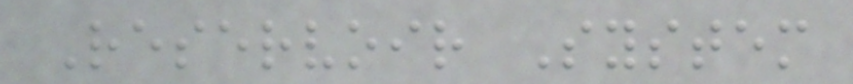Reservoir System
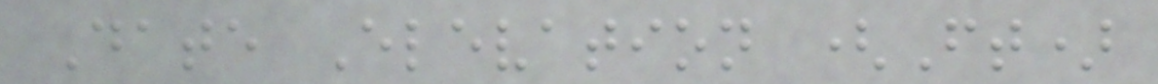Date Elevation (Ft)
